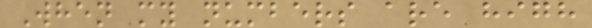When my numbers are high
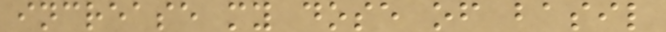increase my dose of basil
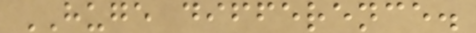HUGE difference.
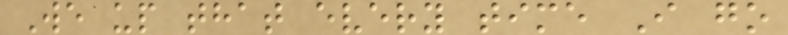We up that every time I go
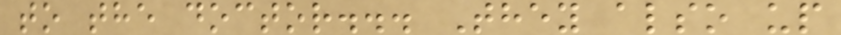to the doctor... They also up
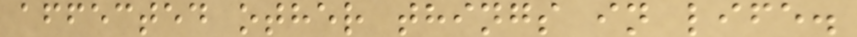affected other things in life.
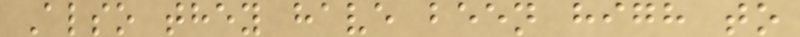Also they have been high to
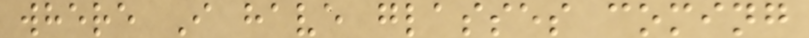where I have glasses coming
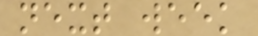next week
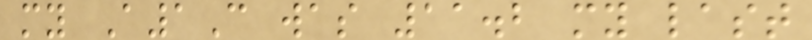my A1C was 11.2 my last
